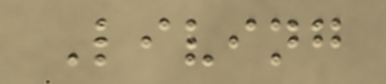Living
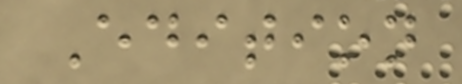Edition
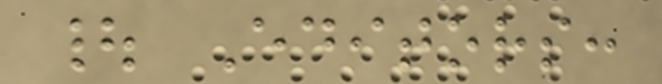| Editors:
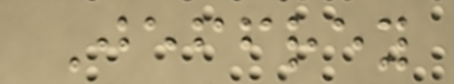Jeffrey
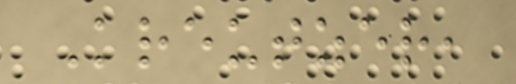Kreutzer,
